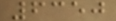6350
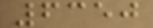6350
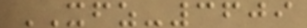XFZ-3609
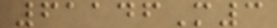61146M3
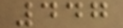447
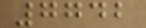7742
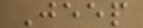Jeep
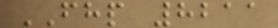FHP 8211
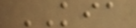KIA
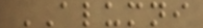ALUMNI
